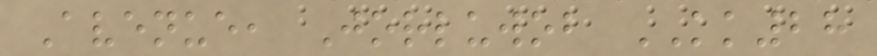Avenue, Jorluwob KK28
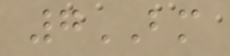7BM
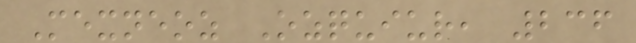Mexneoz Ozquiur, 236
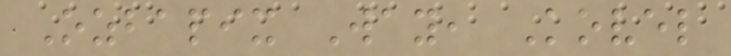Ozbapix Way, Kovel
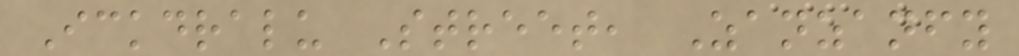Ickdralu Street, Zanzanfy
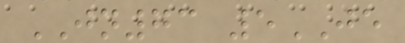JN73 5JE
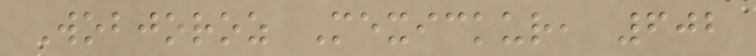Wobjoroz Mexickur, 602
